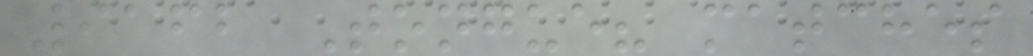9162 Tongue? matches
